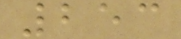253
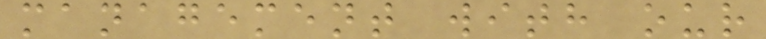management with our
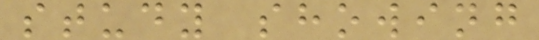study showing
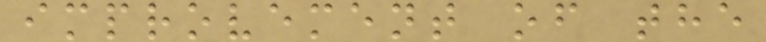improvement of the
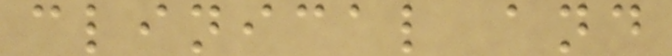clinical and
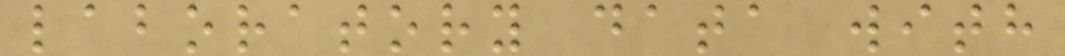laboratory data with
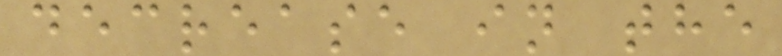decrease in the
